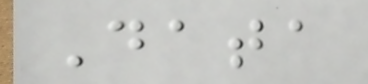Data
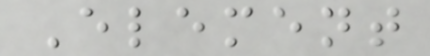Element
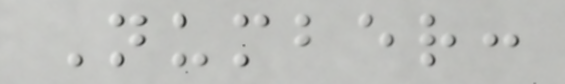Number:
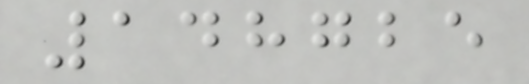148725
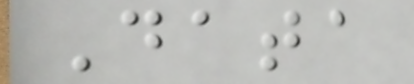Data
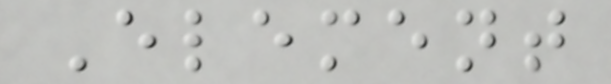Element
